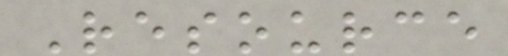Resource
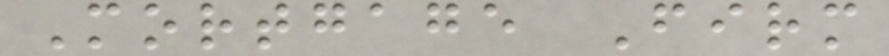Mortgage Firm
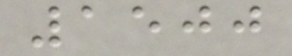1500
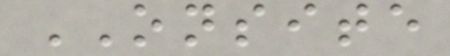ONSITE
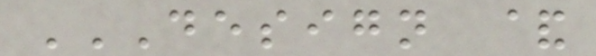DESIGN &
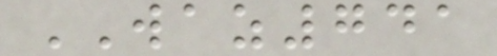WAZ741
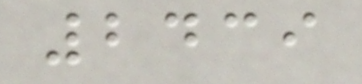2439
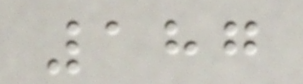187
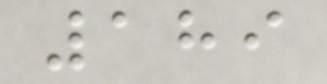189
